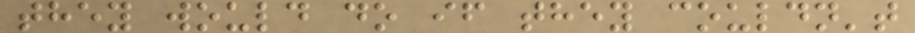they would do if they couldn't
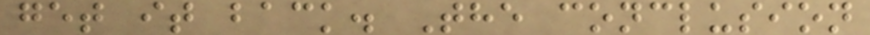get it back. The conclusion
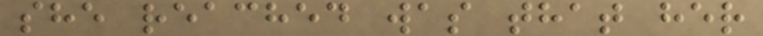she reached was that her
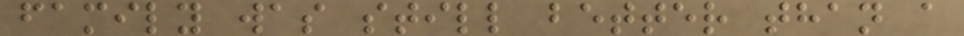family was still better than a
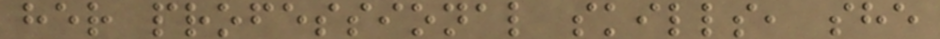her professional skills, she
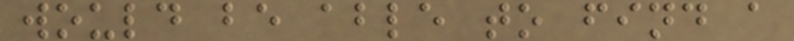would be able to find a
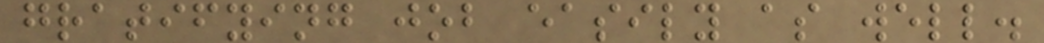gratifying job easily as well.
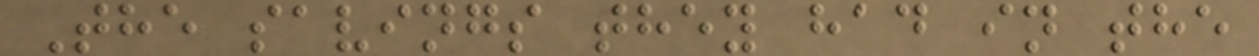The savings they had in the
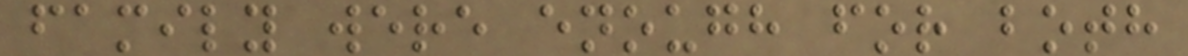family were enough for both
